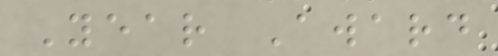Year Award
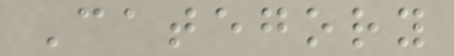Category
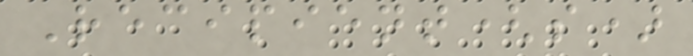Recipient(s)
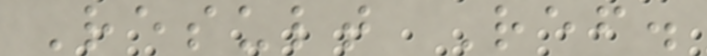Result Ref.
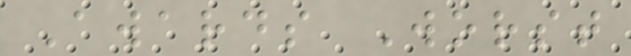Awards Worst
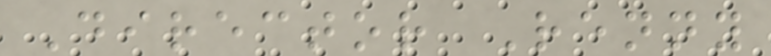Director Renny
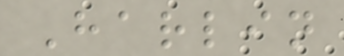Harlin
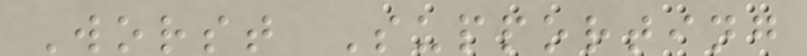Worst Supporting
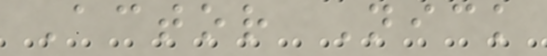Actor Nick
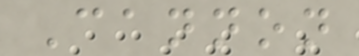Cannon
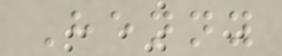Henny
